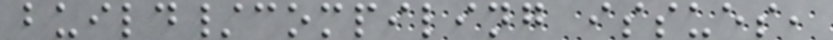build/compiling issues,
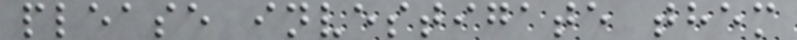please investigate them
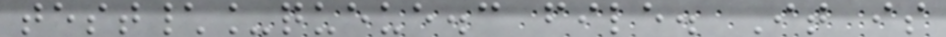test\_queue.c file. It is
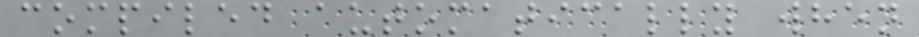compiled automatically when
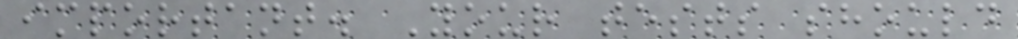important. Your tests should
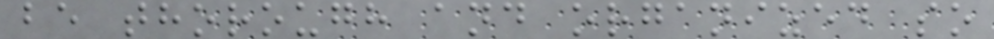be thorough and organized so
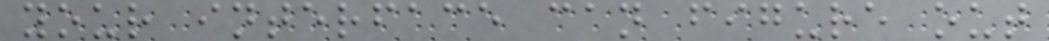your interface can figure out
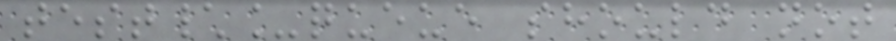test\_queue should not
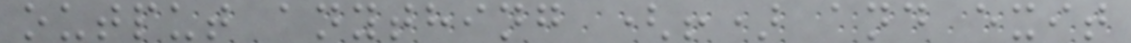output anything (!) and exit
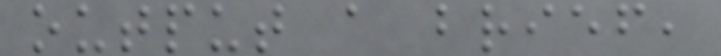output a brief,
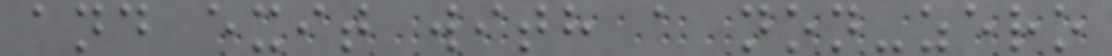and exit with a non-zero
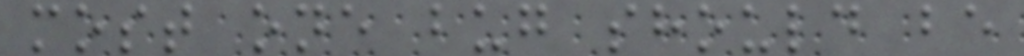most one bug should be
